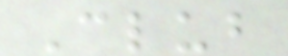Club
